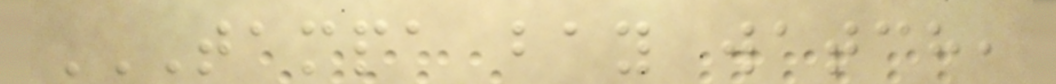TAMPA BAY WATCH,
